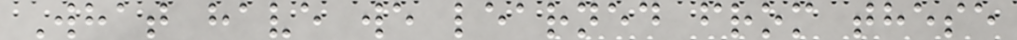What have we learned from these
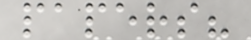papers?
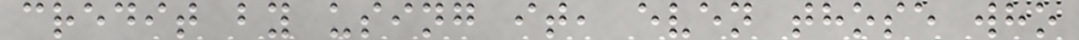credit by using it, even those who
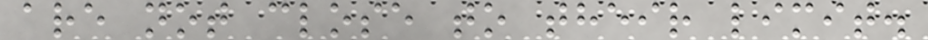are not close to their limit.
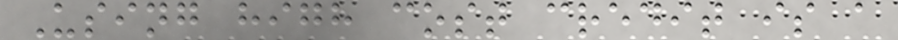Using high cost credit is a
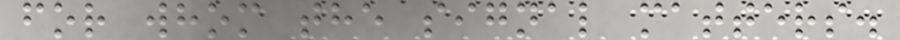for whom the signal matters.
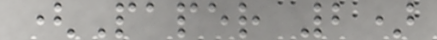(Paper 2)
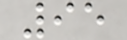95
